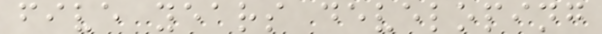five years developing
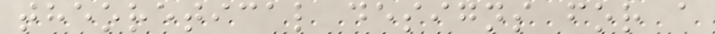theoretical designs for a
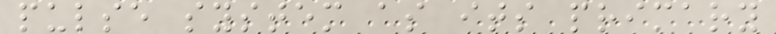pulse system as its primary
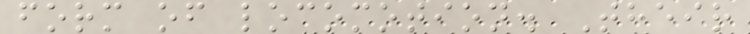form of locomotion. Their
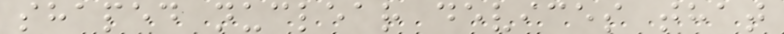shaped nuclear devices that
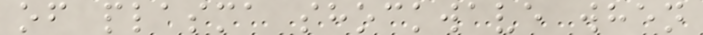of plasma shockwave when
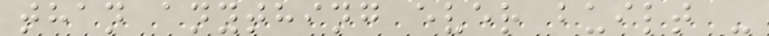than anything ever built -
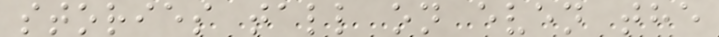stories tall on even the
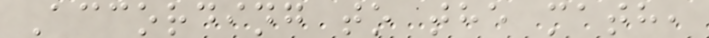According to the math,
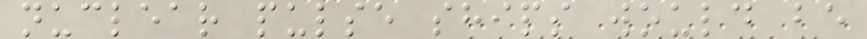nuclear pulse ships would be
